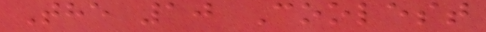The 10 Coolest
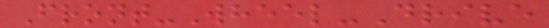Front-Wheel-Drive
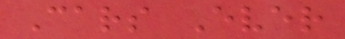Cars Ever
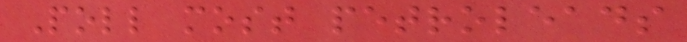Poll most petroleads
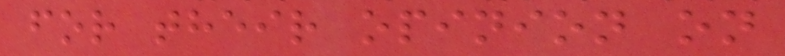for their opinion on
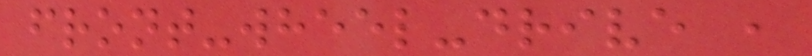front-wheel-drive ,
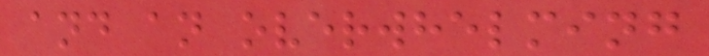and an overwhelming
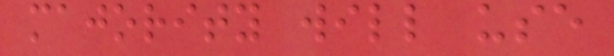majority will use
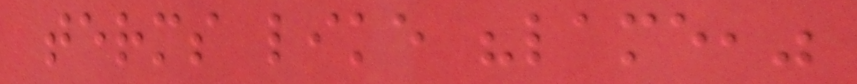terms like "lame,"
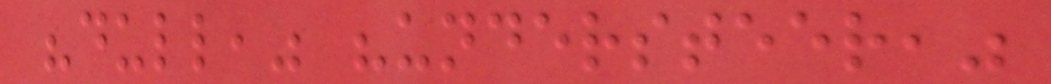"dull," "understeer,"
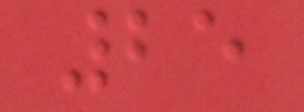25
